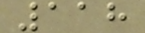118
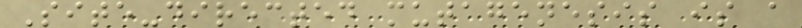Site-directed mutagenesis is a
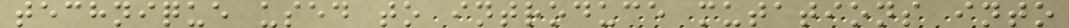technique used to introduce mutations into
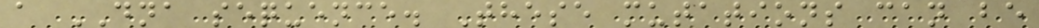a DNA sequence. These mutations can be
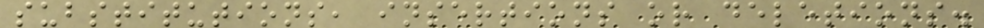substitutions, insertions or deletions.
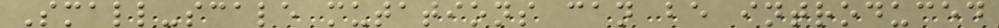Small-scale mutations can be introduced
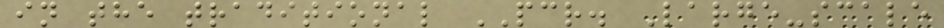in the traditional PCR. Large-scale
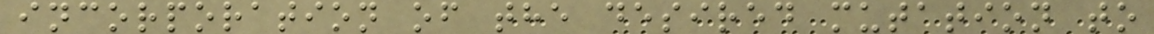incorporation of the desired mutation to
